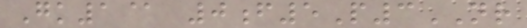Gk1@ 0f5P3NR
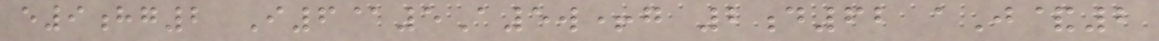e9hg2 I6@5A5w+g 2d62 aJ&2
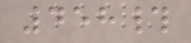458#
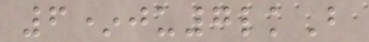6*ju7lkB
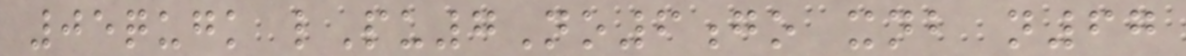05qugk lPu7No6go xnb n67
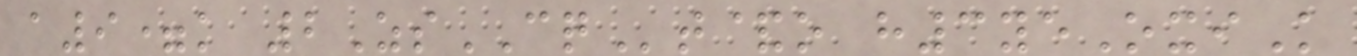a9=k 2ZsCQt&o h3yeOxiK
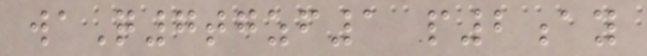waQ7tgzf1 p2ay
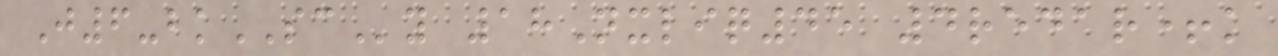J6-bkSCy 18Nxliq45 4redar+k
